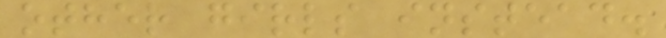other girls instead.
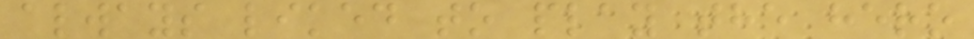always liked to play the hero
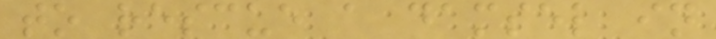to rescue a damsel in
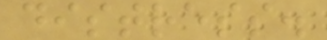distress.
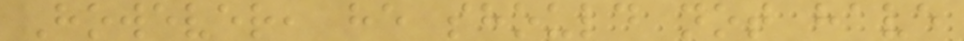However, he should not have
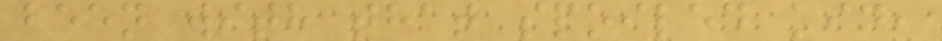been with that spoiled kid,
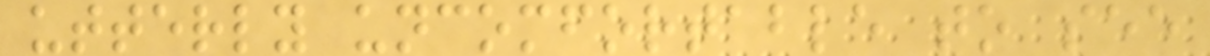utterly uncomfortable to see
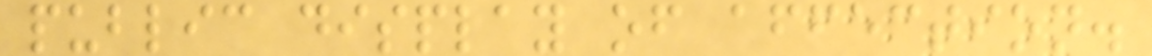public display of affection.
